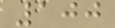100
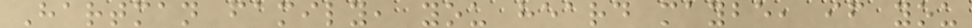Hartman family, you heard maybe, if you
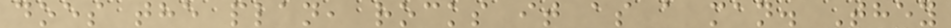does the plan, rocks it as a man. They
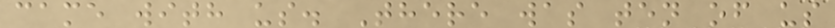came with us. There was ten of us
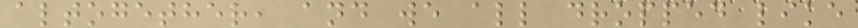altogether, and we all dropped like
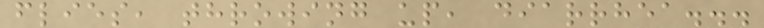flies, throwing up, diarrhea...
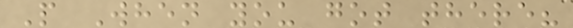P When you got there?
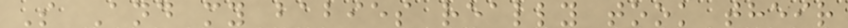S And my babies really took their
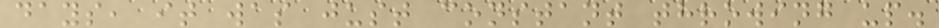days, it was just constant throwing up.
